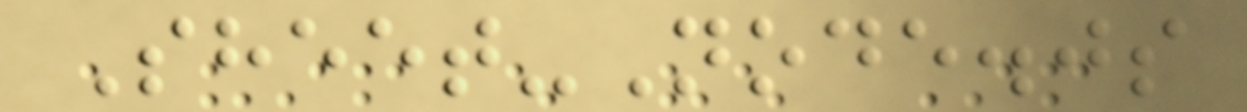Sheet-Node.js
